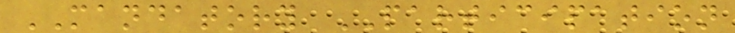MANDATORY PARTICIPATION
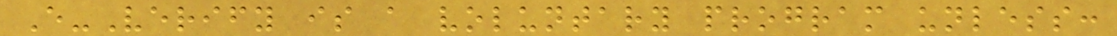E-Verify is a voluntary program unless:
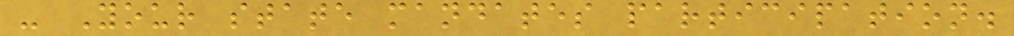- Your state mandates participation.
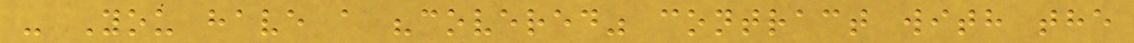- You have a "covered" contract with the
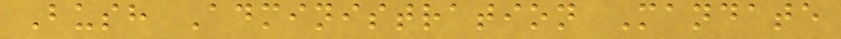Bush Administration Mandate
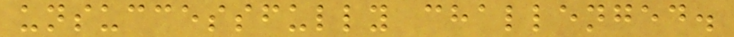unsuccessfully challenged.
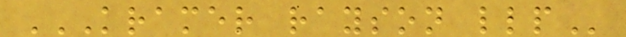KRAMER RAYSON LLP
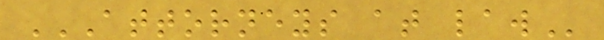ATTORNEYS AT LAW
